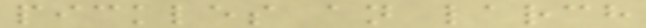pickles an larch
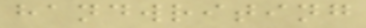handwriting
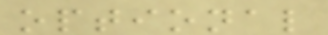optional
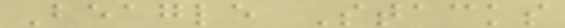Beagle Stacks
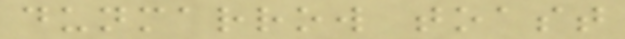dunmarrow toast
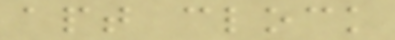apt clock
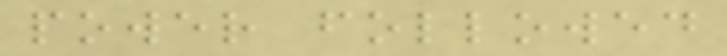power followed
